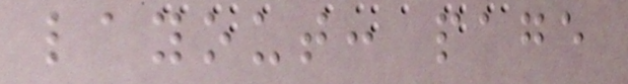layout: page
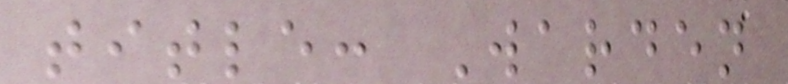title: Warden
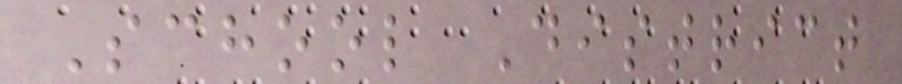School District
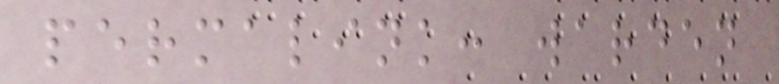permalink: warden
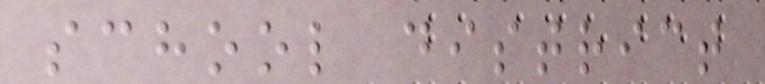school district
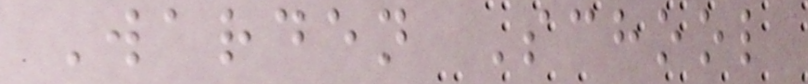Warden School
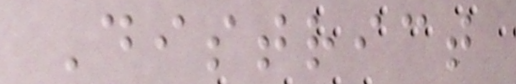District
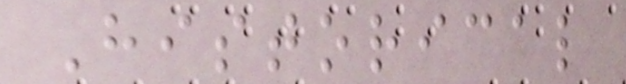Historical
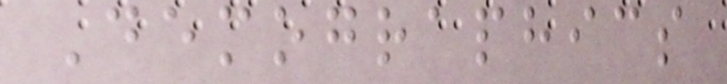Demographics
